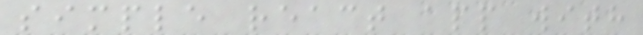simple react app with
